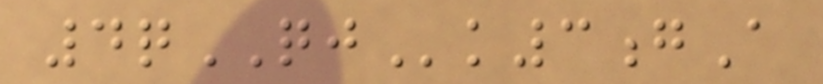4qQJk3gA
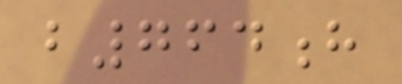b764h
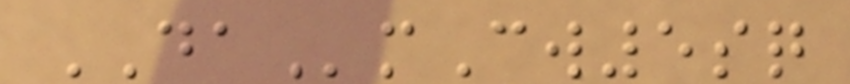DAmCw5sq
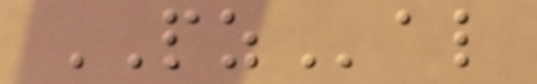PZal
